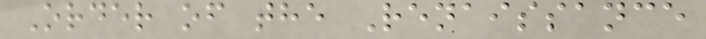Order of the Renaissance
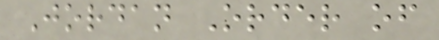Jordan Order of
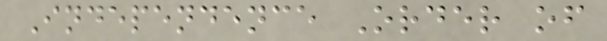Independence Order of
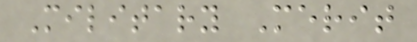Military Merit
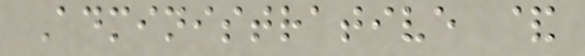Administrative &
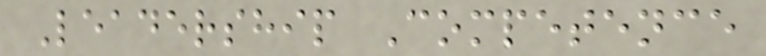Leadership Competence
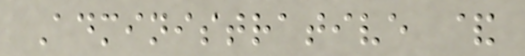Administrative &
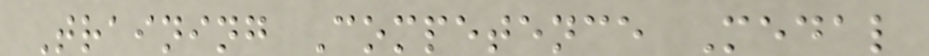Training Competence Medal
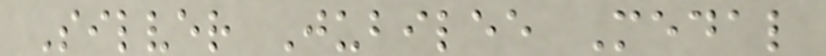Silver Jubilee Medal
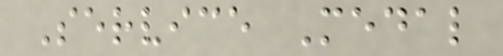Service Medal
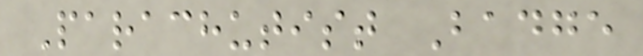Parachutist Badge
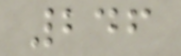246
